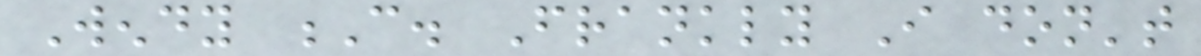Wendy C. Frankly I don't
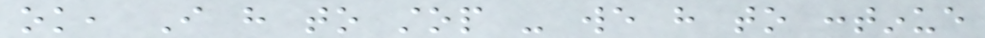ok, I have to stop - we have to continue
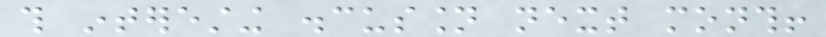this interesting discussion next month!
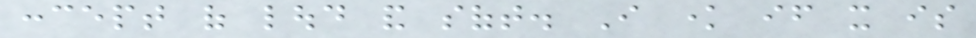concept of loud and soft. I know if it is
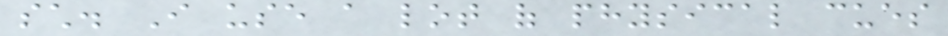such. I use a lot of physical cues
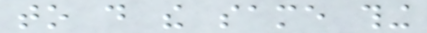to do the same thing
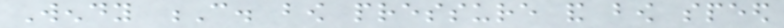Wendy C. bow pressure and bow speed
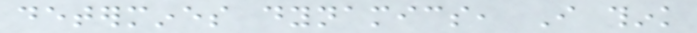determines dynamics, I think
